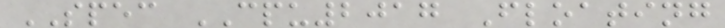SPEC CPU2017 Floating
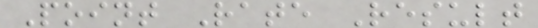Point Rate Result
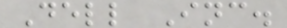Dell Inc.
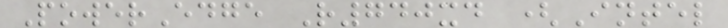PowerEdge R740xd (Intel
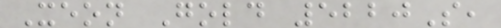Xeon Gold 5220S,
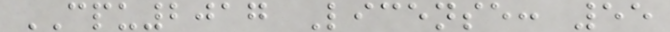CPU2017 License: 55
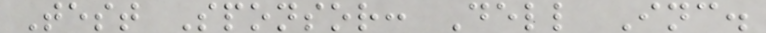Test Sponsor: Dell Inc.
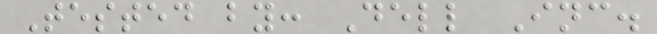Tested by: Dell Inc.
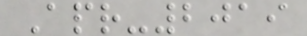Apr-2019
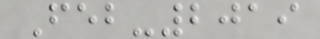Feb-2019
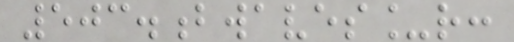503.bwaves_r:
